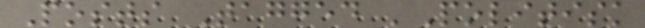Posts Tagged 'Politisk
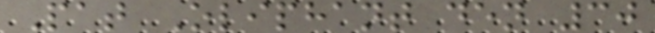Pat Oliphant den 30
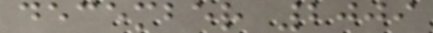december 2009
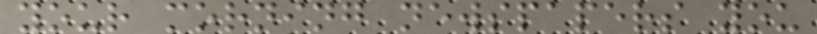your morning newspapers you
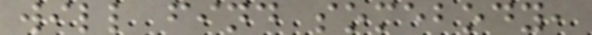will find somebody,
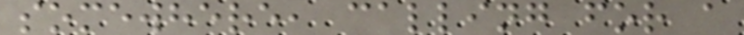somewhere, calling for a
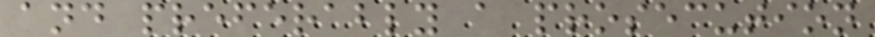and preferably a prosecution
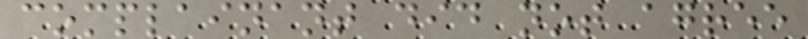complainant did not agree
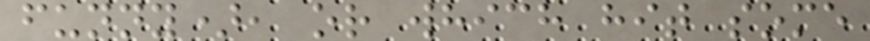funny), or which hit some
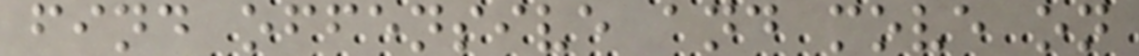find offensive and move on
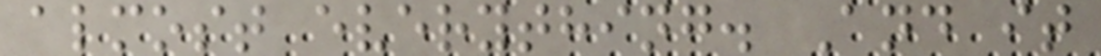almost everything. And it
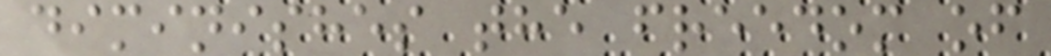diminishes the freedom of
